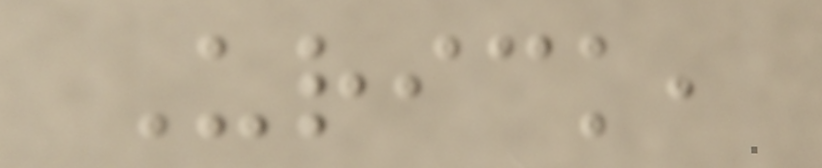Urick,
